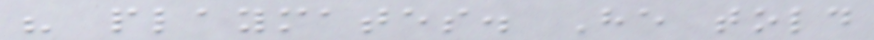his playmates. He told
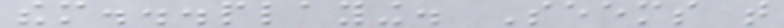them...playing. Seems that
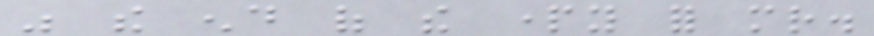was the end of the party for mr.
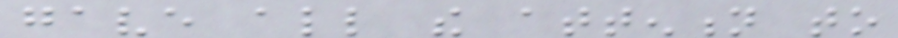gave all the attention to
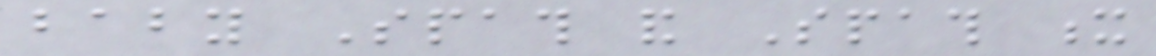baby Spath and Spath x
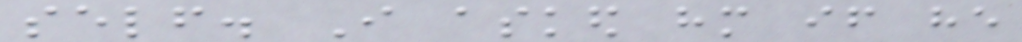self. I asked him if he
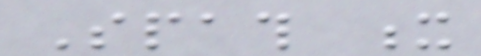Spath x
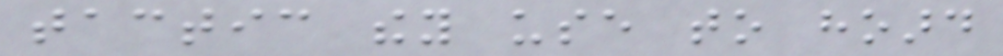tactic they use to hoard
